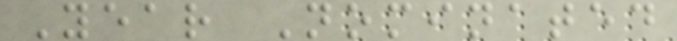Year Nominated
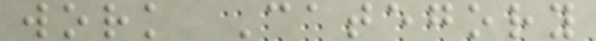work Category
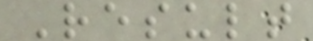Result
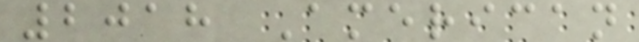2018 American
